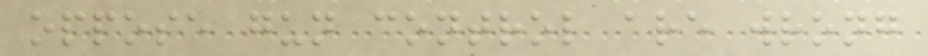oppose gun control are wrong
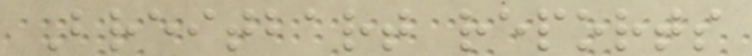Breitbart reports
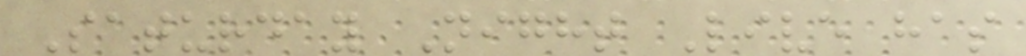Saturday Night Live has
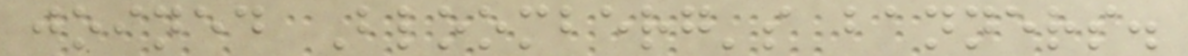joined Bloomberg's banners.
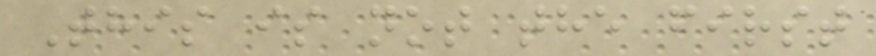This is not the first
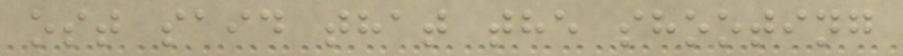ost said that the shooting
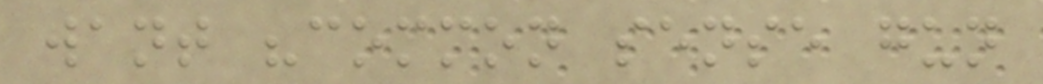want "common sense gun
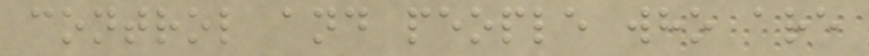control and people who are
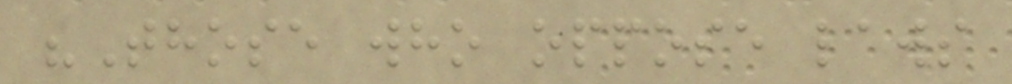"Those who oppose laws
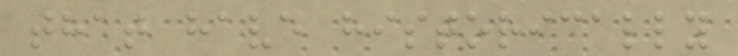that have historically
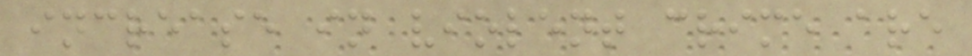increase in violent crime are
